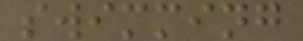swimming
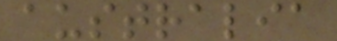australia
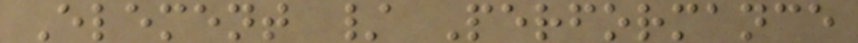Element / Performance
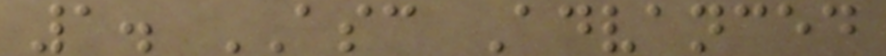1. ASC Advanced
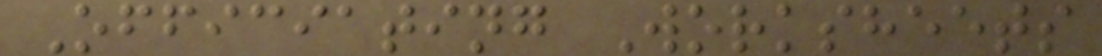Officiating Worksheets
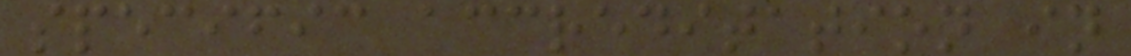specific accreditation in
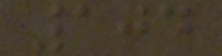104
